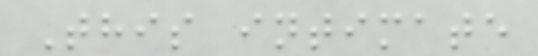This intimate
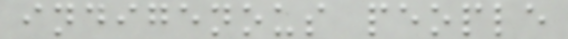indigenous people
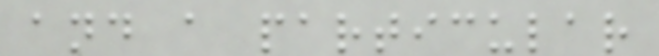and a particular
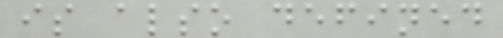is also defined
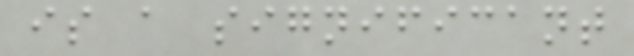is a significant
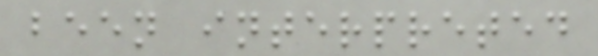been interpreted
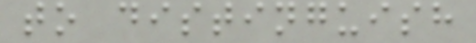to distinguish
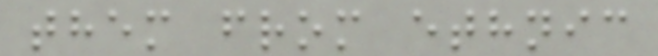them from ethnic
